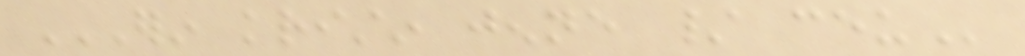ERIN KRISTIN JENNE / CEU
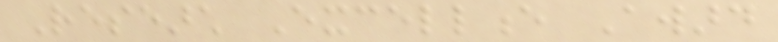Research Excellence Award
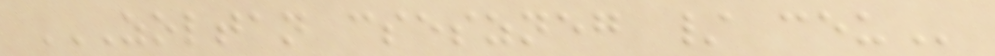ZOLTAN CSESZNEG / CEU
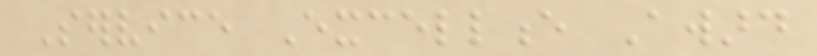Service Excellence Award
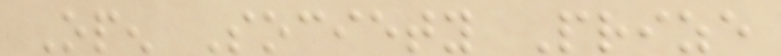Open Society Prize
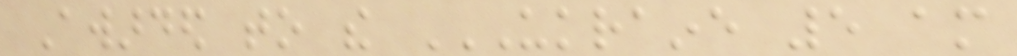Awarded to the UKRAINE 5 AM
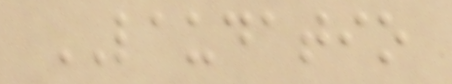LAUDATIO
